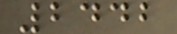2442
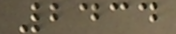2434
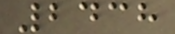2438
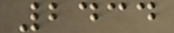2434
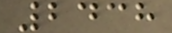2438
